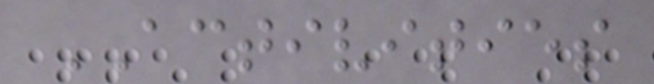ACTIVITIES
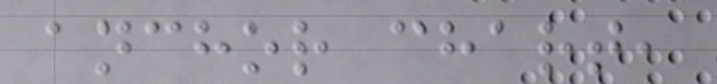anchor chart,
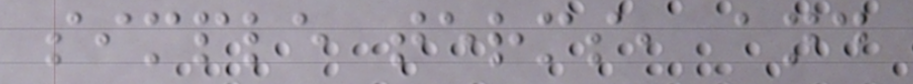simple terms, and
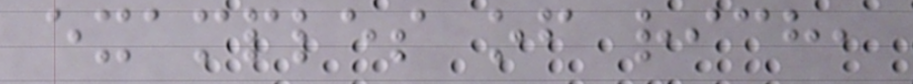examples of rich,
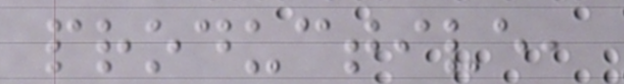productive,
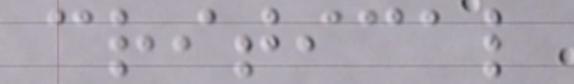critical
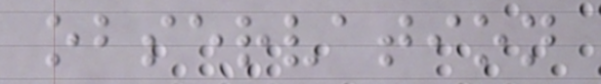observation
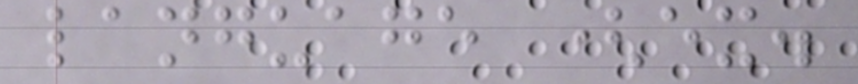language (ex.
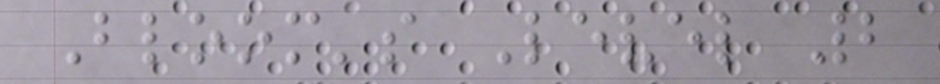Bloom's Level 2
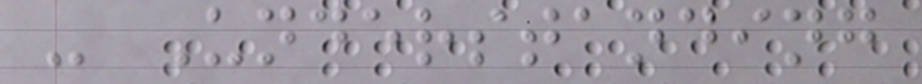- Understanding
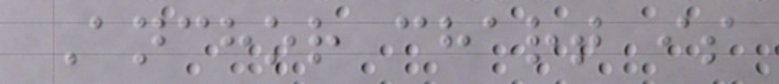Anchor chart is
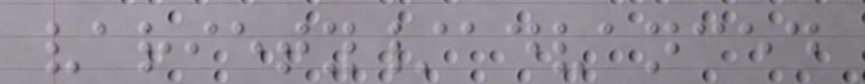variety/advanced
